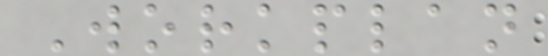Workplan
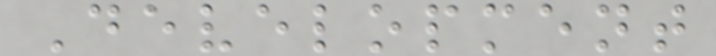Development
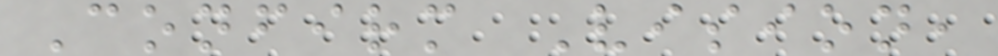Confirm Vision,
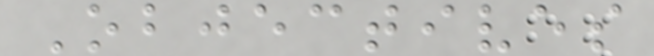Objectives
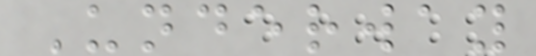Underway
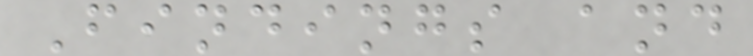Findings and
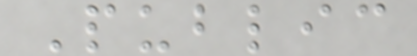Public
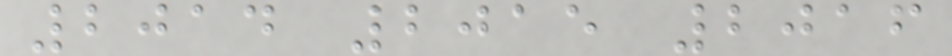2014 2015 2016
